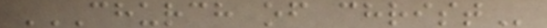CHURCH OF CHRIST
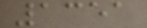1351
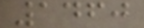1460
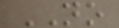NO
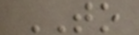TO
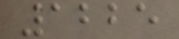1225
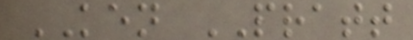KEN PRATT
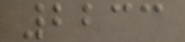2233
